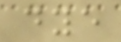dye
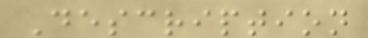Description
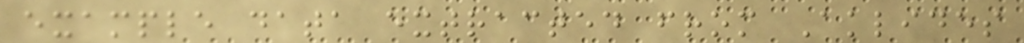example data extracted from Aklides
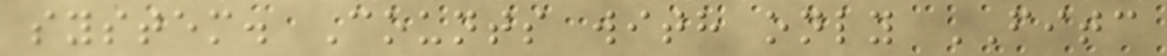system. Counts with only FITC
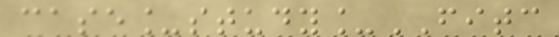case_study_FITC
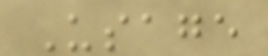Usage
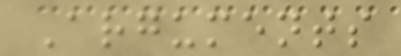Arguments
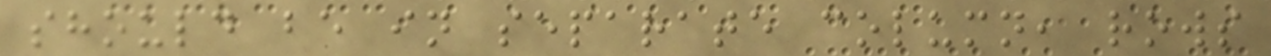should be in separate column, rows
